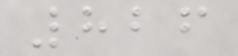826
